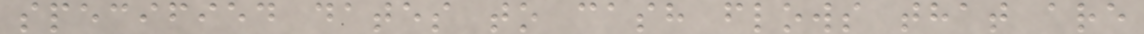specified dates to cash flows that are
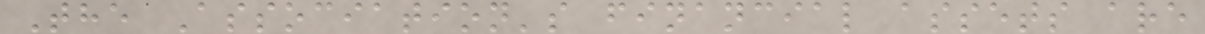The Association's financial assets are
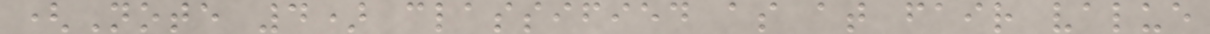(Note 4) classified as at fair value
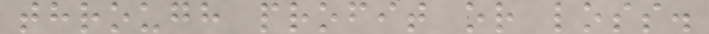through profit or loss.
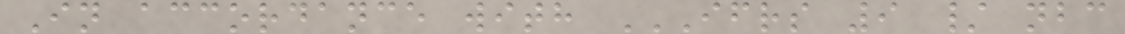In accordance with IFRS 9 / NBC
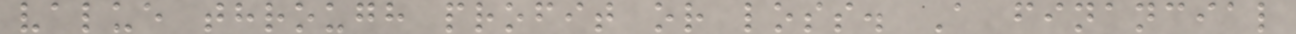value through profit or loss. A financial
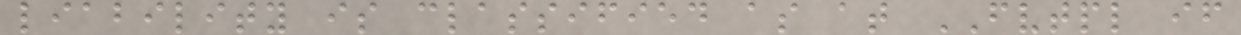liability is classified as at FVTPL if
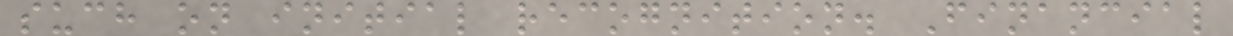such on initial recognition. Financial
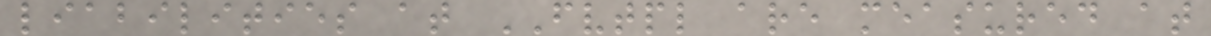liabilities at FVTPL are measured at
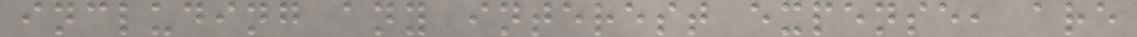including any interest expense, are
